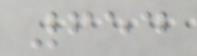654
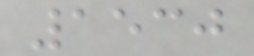1530
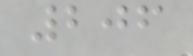206
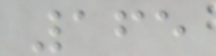165
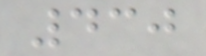430
